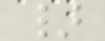}
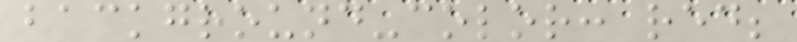background-color: red;
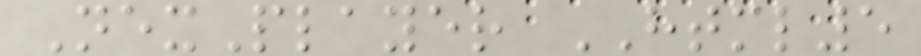NexPlayer HTML5
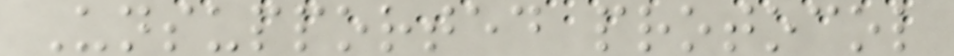Unsupported protocol
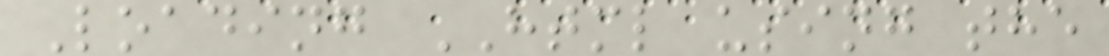Loading HTML using the
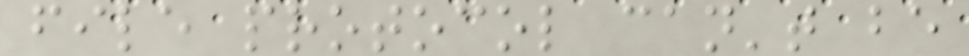file protocol can't be
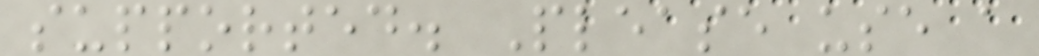supported. Please use a
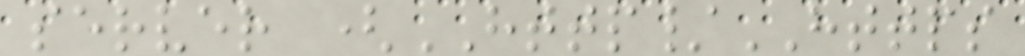server (HTTP/HTTPS
